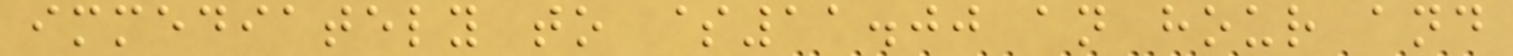immediately to $11.00 an hour and
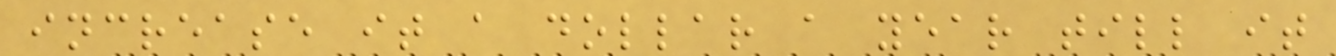increase it a dollar a year till it
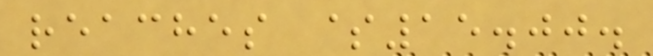reaches $15.00.
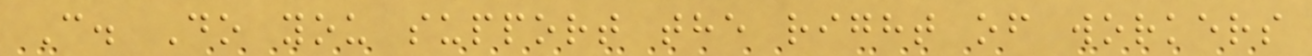C. Do you support the right of workers
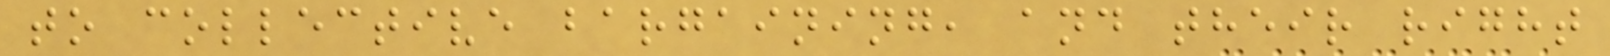to collective bargaining, and their right
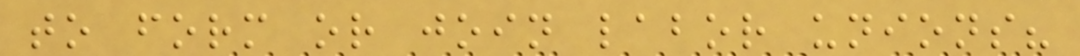to form or join labor unions?
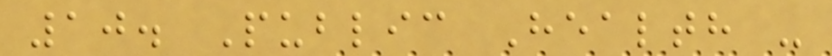10. Public Health -
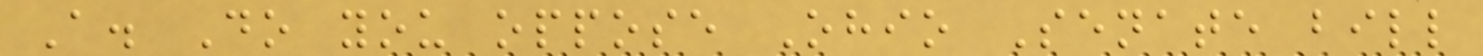A. Do you oppose Ohio Senate bill
